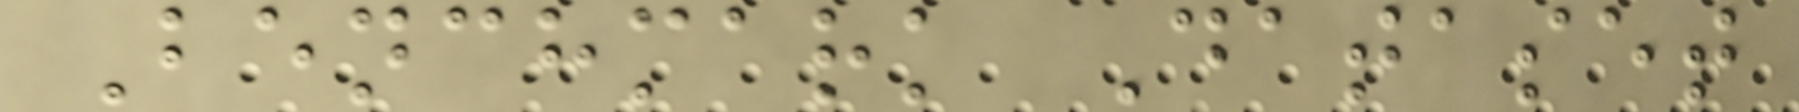Benchmark Dataset
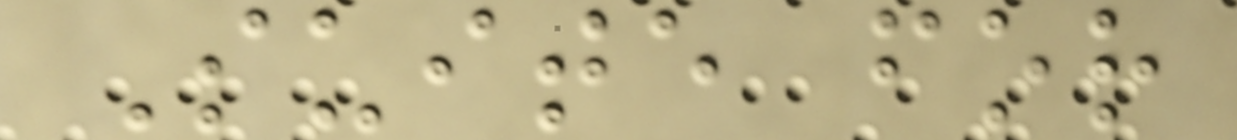Suite for
